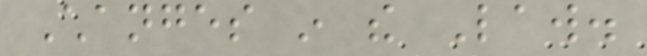Changes in the Law.
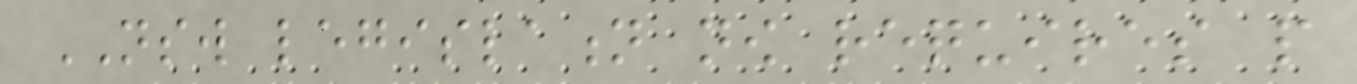NSW legislation now requires people
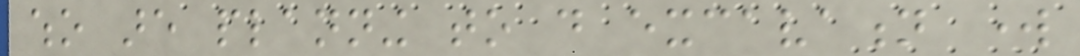who are planning to do excavation work
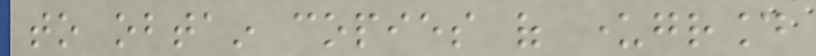to obtain copies of underground
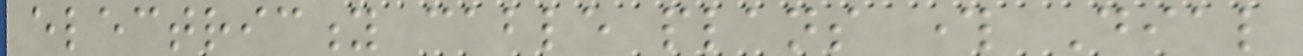electricity cable plans through Dial
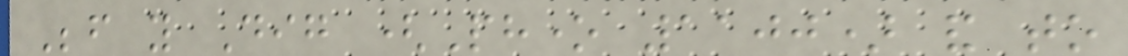Before you Dig (Phone 1100) and to
